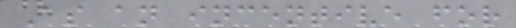As an incentive for
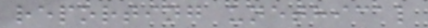reporting unethical
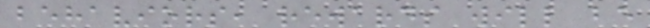behaviors, rewards will be
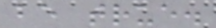be true.
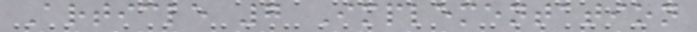Article 7 Implementation
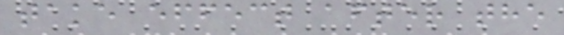take effect after the
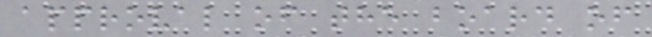approval of the board of
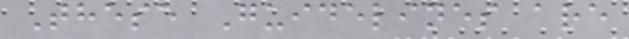These Guidelines are
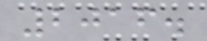2016.
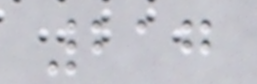217
